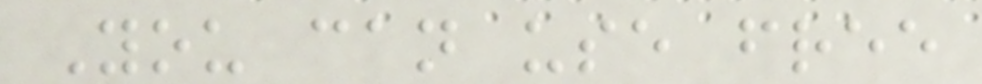You can use free
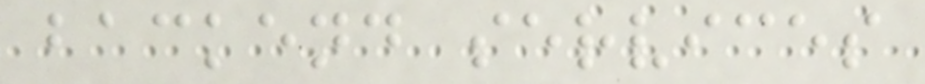backend services
